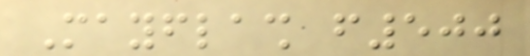Mayflash f500
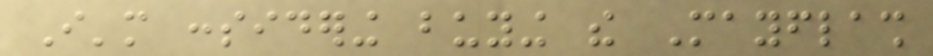I'm considering buying the Mayflash
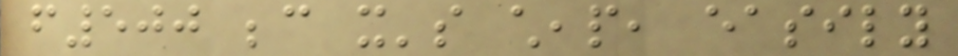f500 because it's cheap, easily
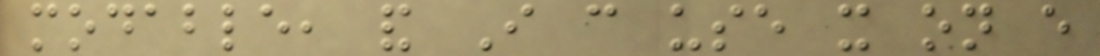modable, and I can use it on every
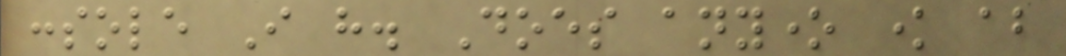console I have. Does anyone know about
